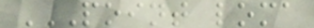POINT LOMA
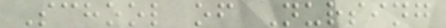School of Nursing
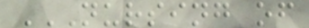NURSING OF
